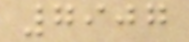7907
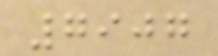7907
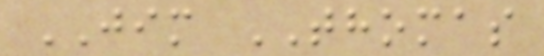JIM THOMAS
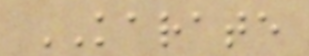KARATE
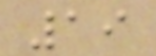19
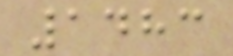1483
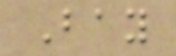Bay
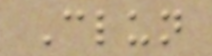Clun
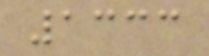1333
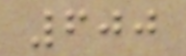600
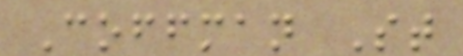Coffman St
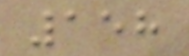158
